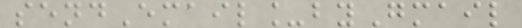sendEmail_byGmail
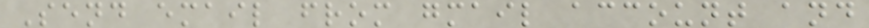Send email from gmail account and
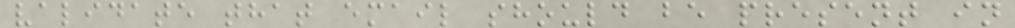validate that email should be present in
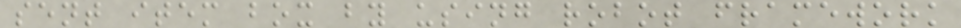sent item box by using robot framework
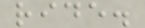ride.
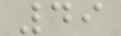49
